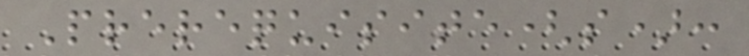Prerequisite(s):
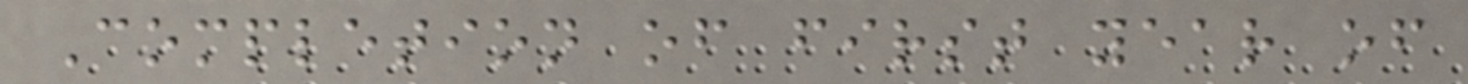Completion of first year of
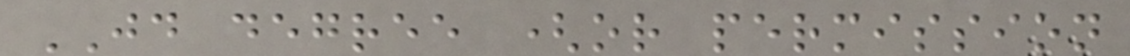JD degree (or permission
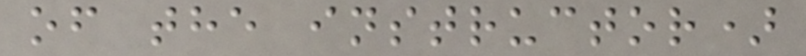of the instructor)
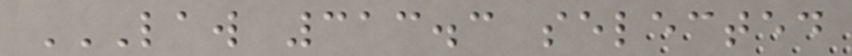LAW 313.3 SELECTED
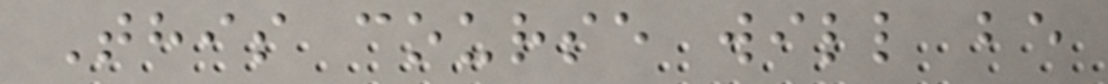This course will be
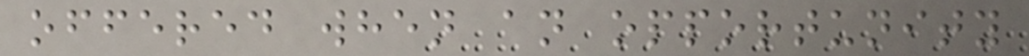offered when an opportunity
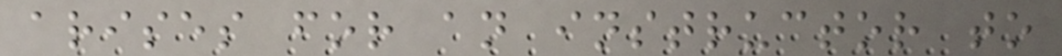arises for an instructor to
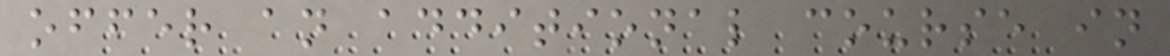offer an additional course in
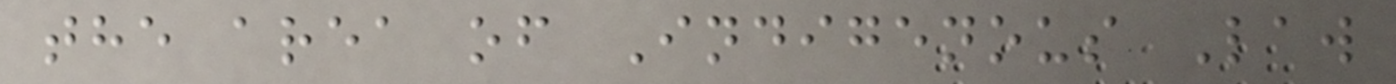the area of Indigenous Law
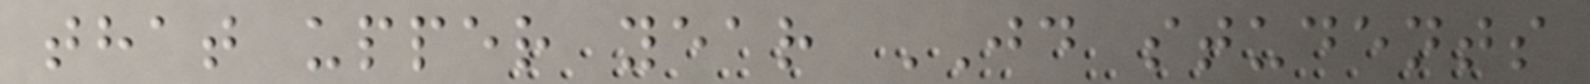that upper year JD students
